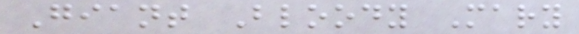Giant Bloody Mary
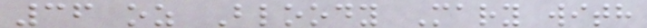36 oz Bloody Mary with
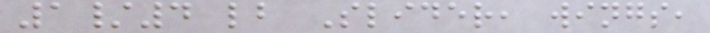1/4 lb Slider, wings,
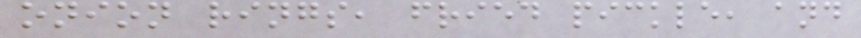onion rings, fried pickle, and
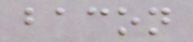bacon
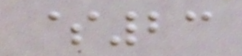$23
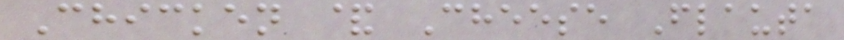Chicken & Cheese Flauta
